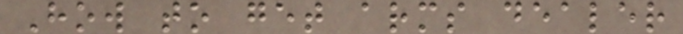How to get arms dealer
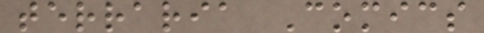terraria Comics
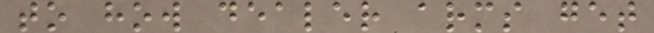to how dealer arms get
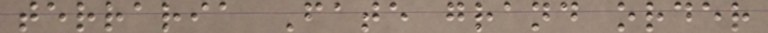terraria Fate grand order
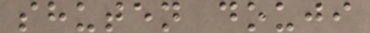shuten douji
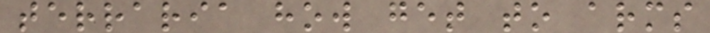terraria how get to arms
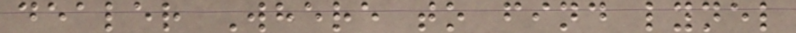dealer Where to find lynel
